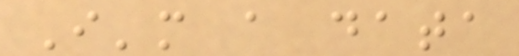I'm a data
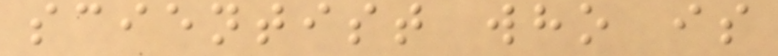scientist who is
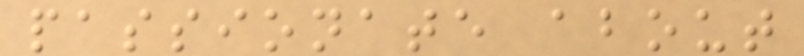passionate about
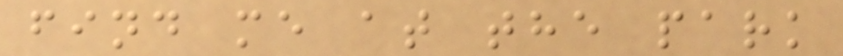find me at the park
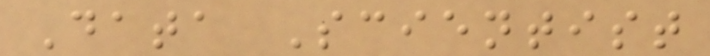Data Scientist
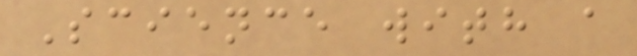Science with a
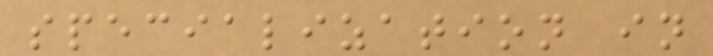specialization in
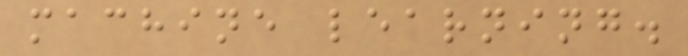machine learning.
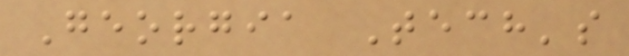Georgia Tech's
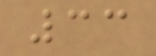33
